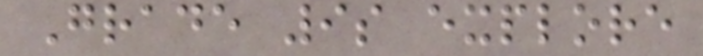Grade 9s explore
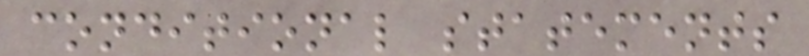conditional statements
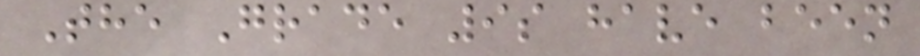The Grade 9s have been
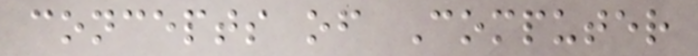concepts of Computer
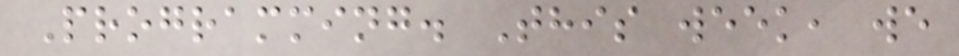Programming. This week, we
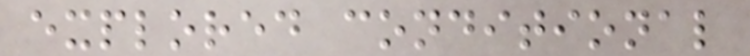explored conditional
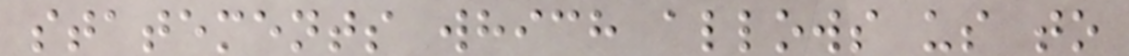statements which allows us to
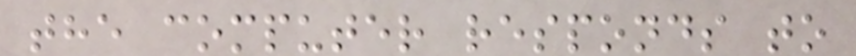the computer responds to
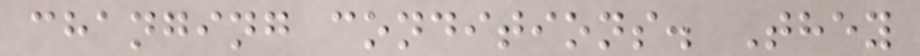changing conditions. They
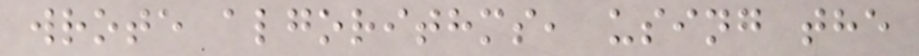wrote algorithms, using the
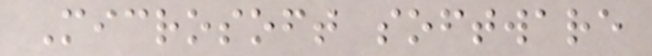Microsoft software
